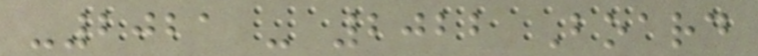-2021 - 2022 Board
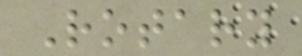Rotary
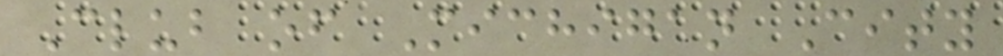Club of Michigan City
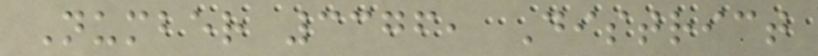Number 3376, District
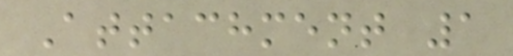Attachment 1
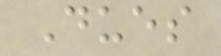Dues
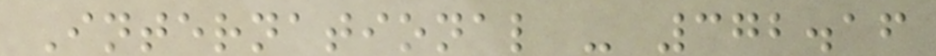International - 372.16
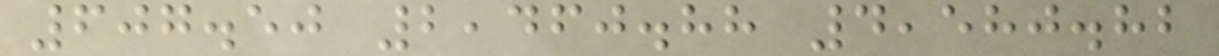607.50 2,460.88 4,580.82
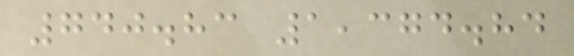740.83 1,374.84
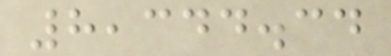8,344.34
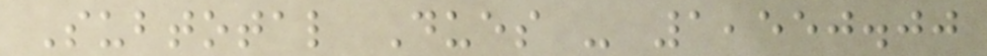Subtotal Dues - 1,550.00
